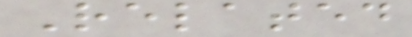Related
